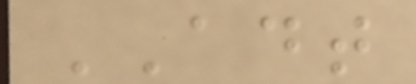ADT
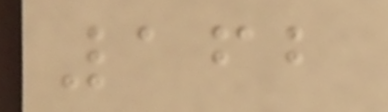162
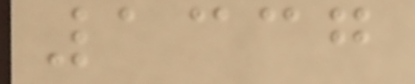1337
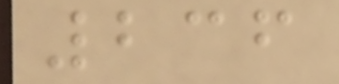236
